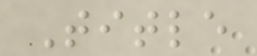Title
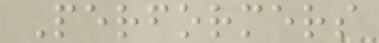Performers
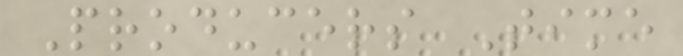Producers Time
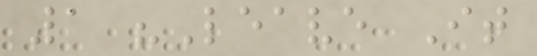1 "Leave It
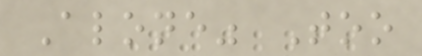Alone" Too
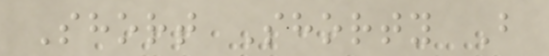Short Shorty B
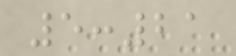5:21
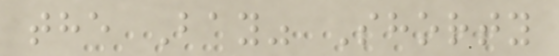the Bay" Shorty
